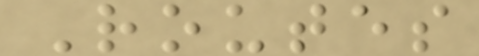Routes
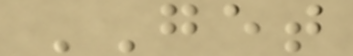GET
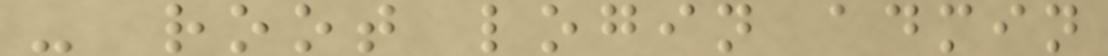- root login admin
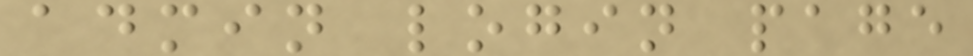admin login page
